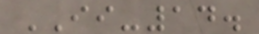II-14.
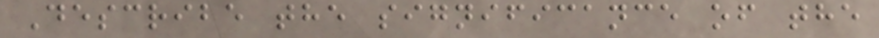Describe the significance of the
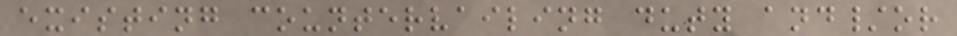existing countervailing duty and/or
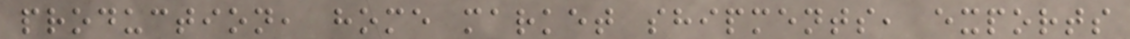production, home market shipments, exports
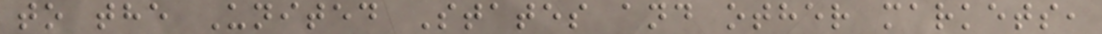to the United States and other markets,
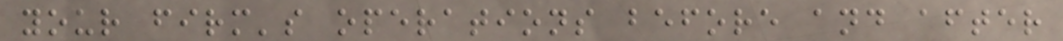your firm's operations before and after
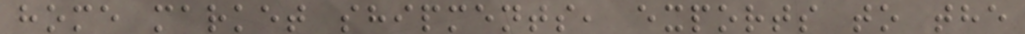home market shipments, exports to the
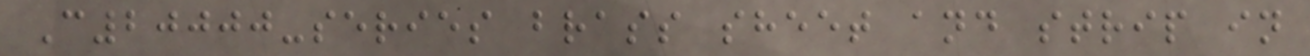C20000-series brass sheet and strip in
